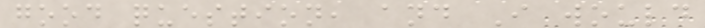good question, and I would
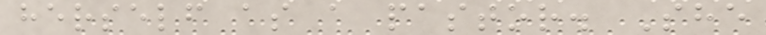herself as a pastor. She
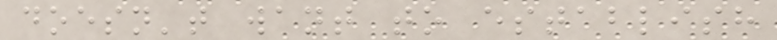doesn't want to establish
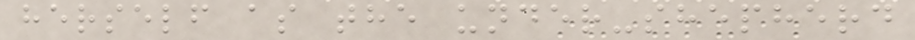herself as the under-shepherd
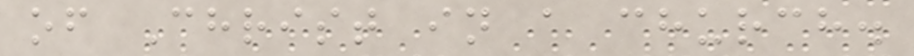of Christ in a church.
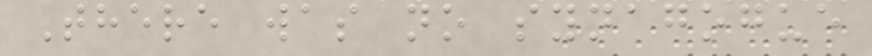There was no synagogue
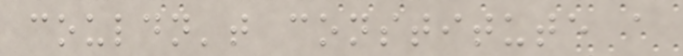couldn't constitute a
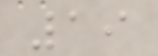19
